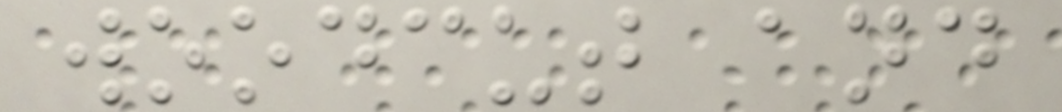woodcut and
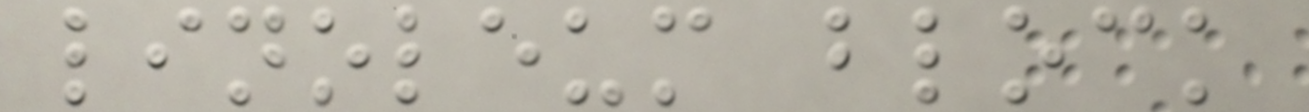linoleum block
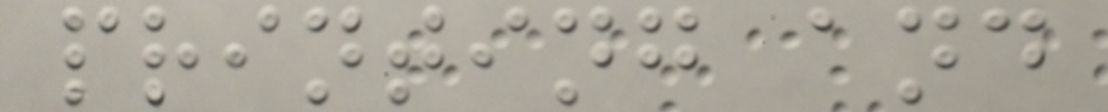printing and
